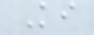Ki
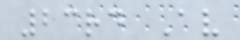23rd Av
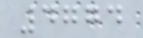4774
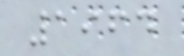1964
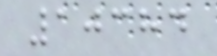10384
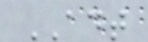ADT
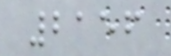2156
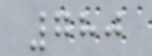780
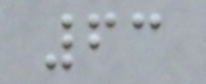63
